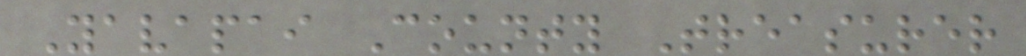Yavapai County Treasurer
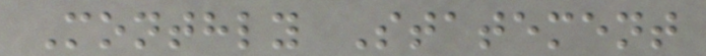Monthly Statement
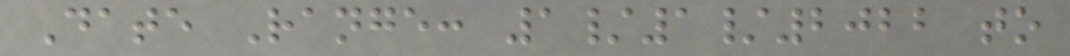Date Range: 1/1/2022 to
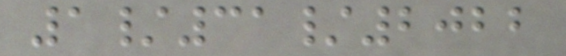1/31/2022
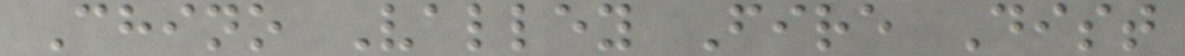Chino Valley Fire Dist
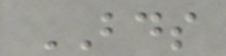BDS
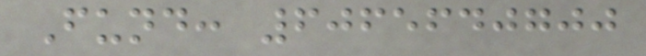Fund: 6065640700
